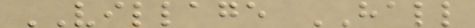VILLAGE HALL
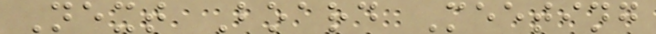Next Board Meeting
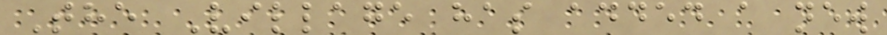The Village has added a new
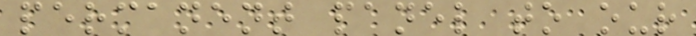permanent panel to our
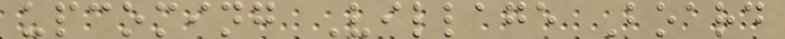upcoming Village Board
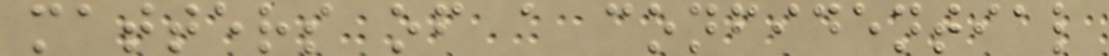matters of a confidential
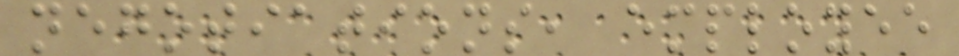negotiations, employee
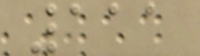111
